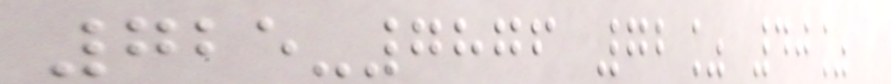725-7876 72% 40%
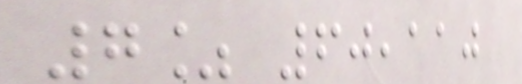7% 60,110
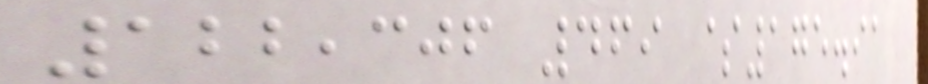122,306 469 $175.91
